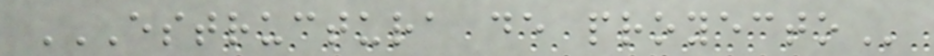ESTRUCTURA DE PROYECTO
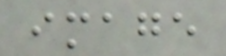image
